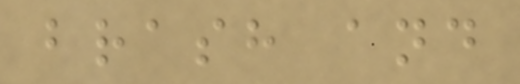brash and
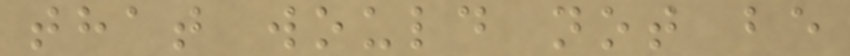that would not be
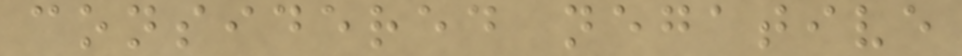considered negative
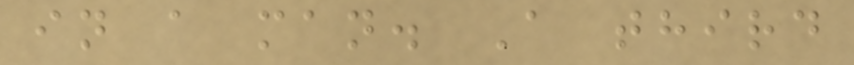in a man. A third
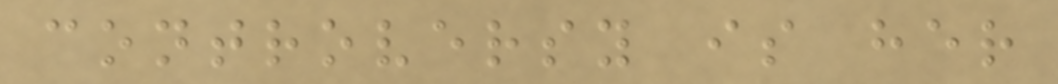controversy is her
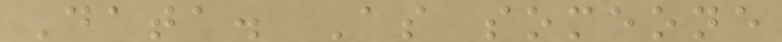Data. As someone
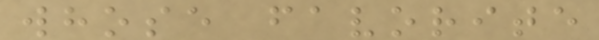whose favorite
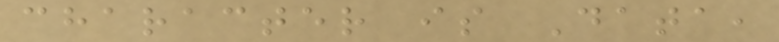character is Data,
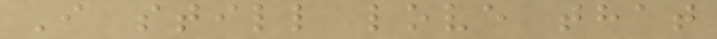I still love that
